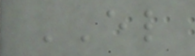EL
